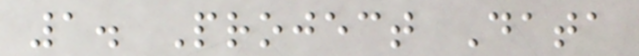1. Project Data
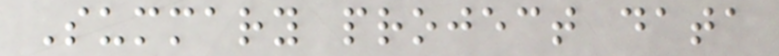Summary project data
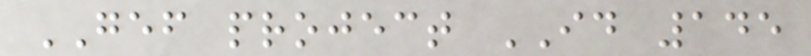GEF project ID 145
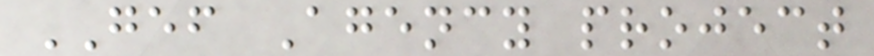GEF Agency project
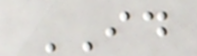ID
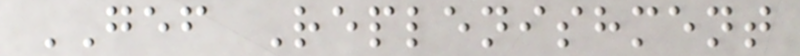GEF Replenishment
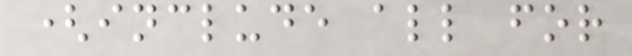(include all for
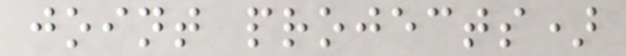joint projects)
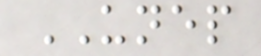UNEP
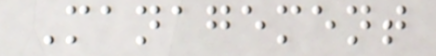Management
